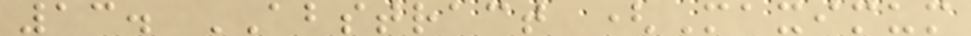13. ABSTRACT (Maximum
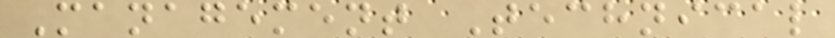Management Technical
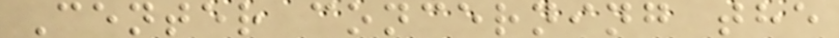Center concerning the
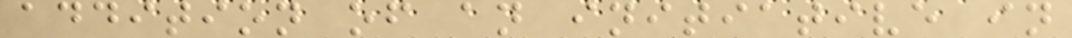addition of an initiative in
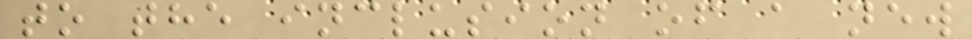to the inclusion of a new
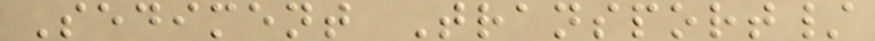Sediment Transport/
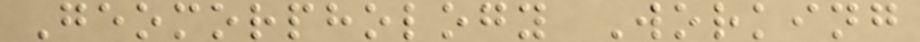Geomorphology Working
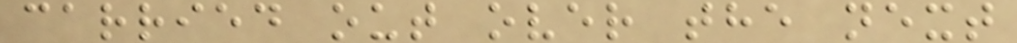carried out over the next
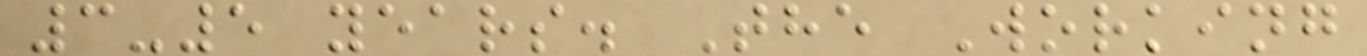3-5 years. The Working
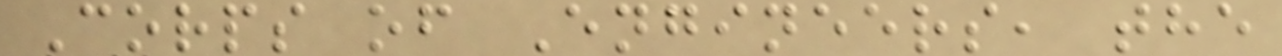Corps of Engineers, the
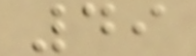49
